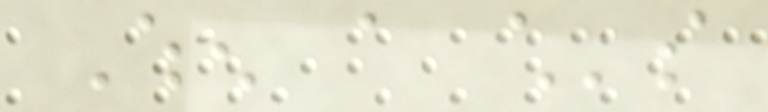When a child's
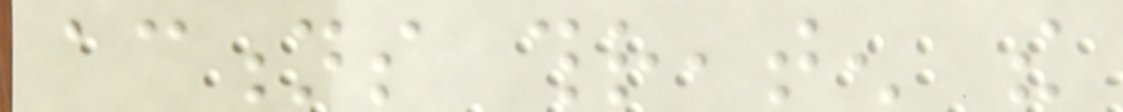actions threaten the
